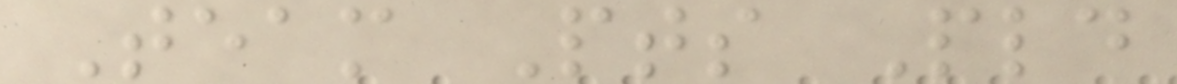Team Pts Pld
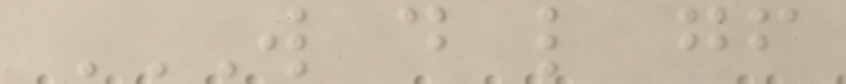W D L GF
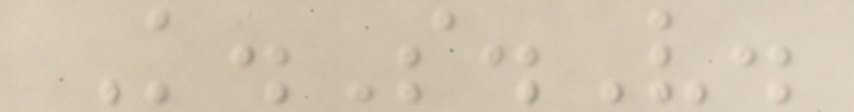K.S.V.
